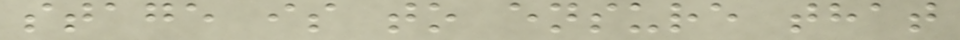stage is to ensure that
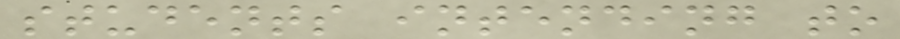students intending to
